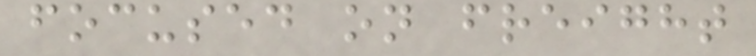focused on freight
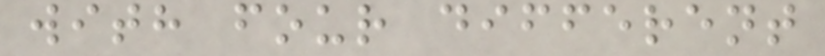with four different
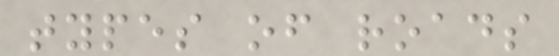types of roads
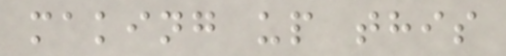making up this
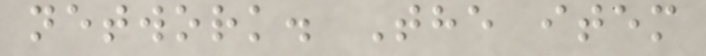network. The item
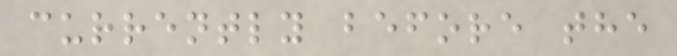currently before the
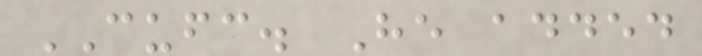CUFC. He added
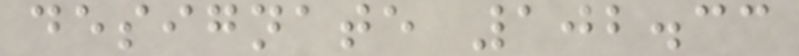designate 102.33
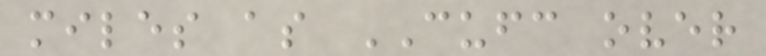miles as CUFC over
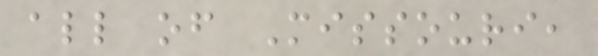all of Missouri,
